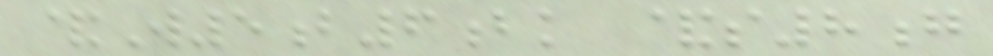&W5b6bk &s8g
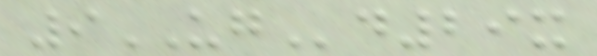9UGd29x
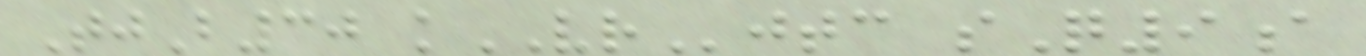TjB30 kVRjtc sQ9a
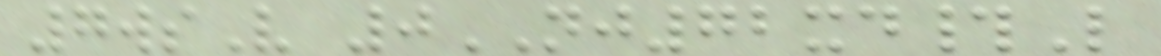7wsV 0NJ72xd#L
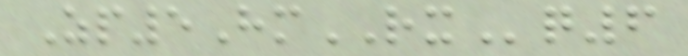Zp5HmRXq6
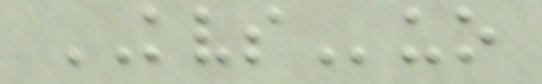KVSuo
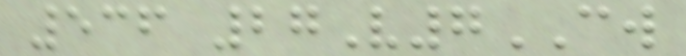536 27V7CW
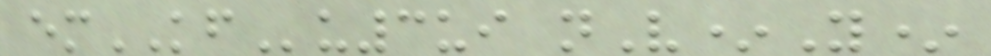emKFu3ui nV*Y*
